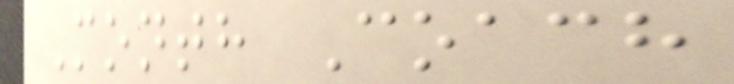Month Coach
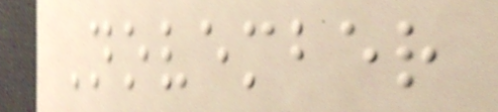November
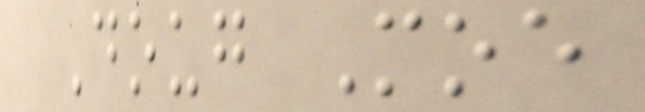Doug Moe
